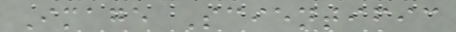Image Scientific
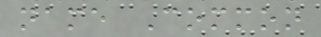name Common
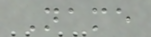Name
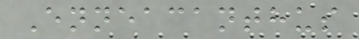Enneacanthus
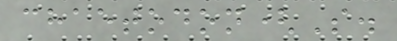chaetodon(S.
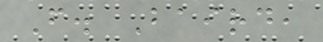F. Baird,
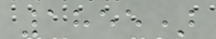1855)
